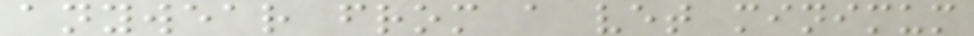anywear from a vet minimum
